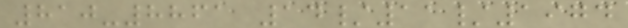810-8861 14/11/1974
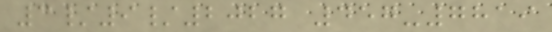3/9/2027 457-7819
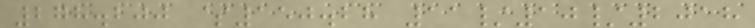278.200 $150.28 11/10/2018
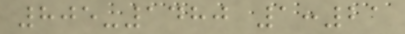805-1480 1:21
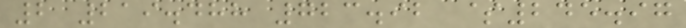2 219.488 723.92 $245.97
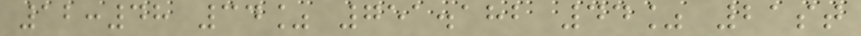12:48 34% 751.182 44% 21st
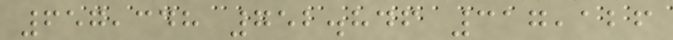657,348 752.846 317,126
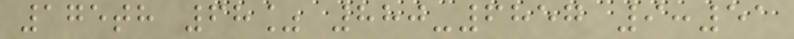175th 68% 880-6857 9:51
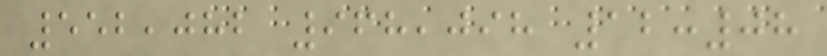552,082 968,098 12:08
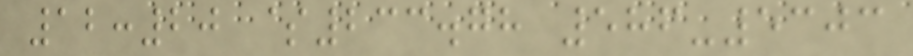12:20 $233.78 586-5303
